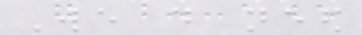We do need
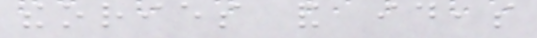theories and ideas
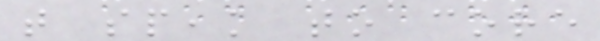that speak to core
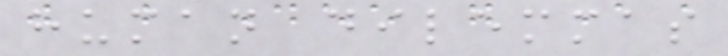human dilemmas
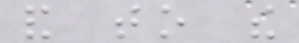and to the
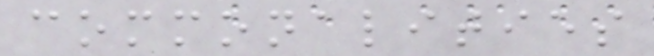commonalities
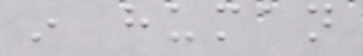in human
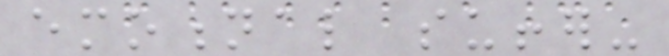emotional suffer-
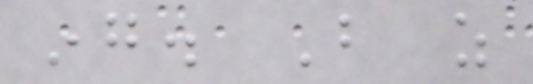ing. But as
